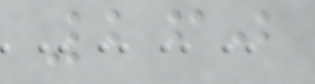260
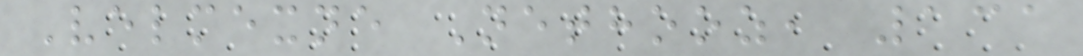Velmexne Nethooz, 131
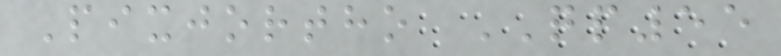Pixjortho QP55
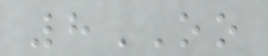8OO
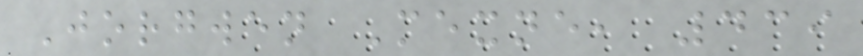Jorgwen Mexne, 439
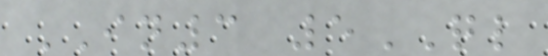IN3 5QL
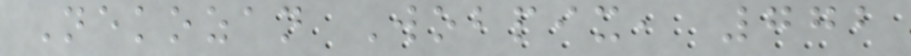Nekozan Wobpix, 772
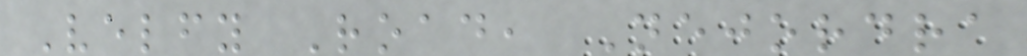Velfy Road, Nejordra
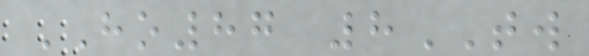HO87 8TW
